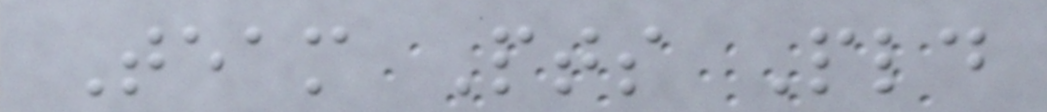Team Pts Pld
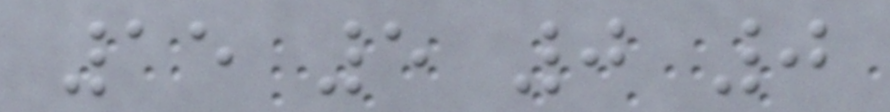15 5 0 0
